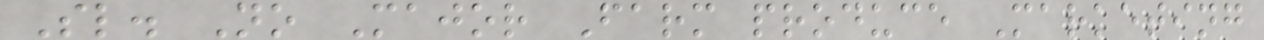Sl. No Major Farm produce Marketing
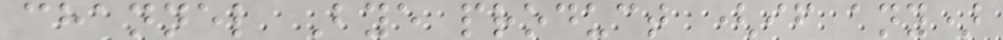channel Bye product (if any)
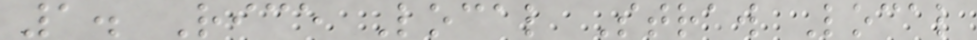1. Rice Local Straw Local
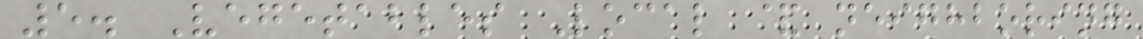5. Vegetables Local & neighboring
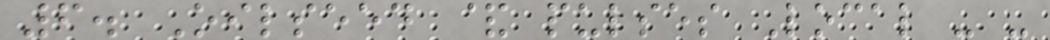6. Oilseed & pulses Local - -
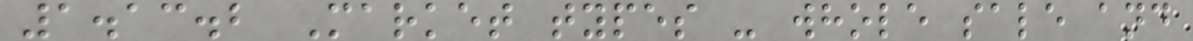1.13.2 Market types - whole sale and
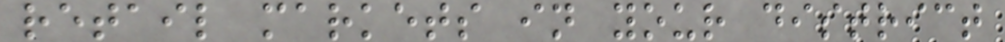retail markets in your district
